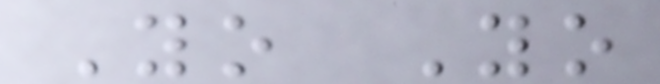Yo Yo
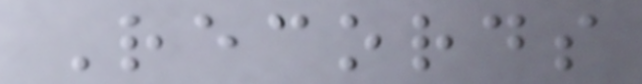Records
